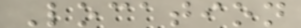Location
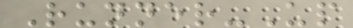Runner-Up
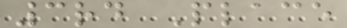3rd Place
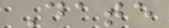Date
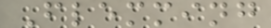Flemming
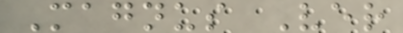Magnus Ver
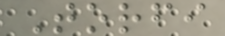Torfi
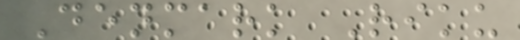Denmark Riku
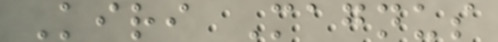Kiri Magnus
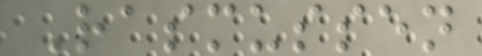Rasmussen
